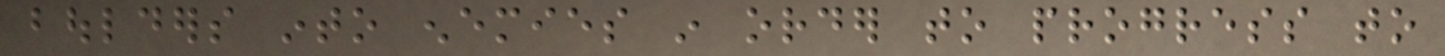boulders into enemies in order to progress to
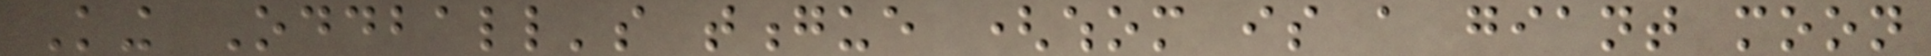King Oddball's tongue (whom is a giant moon
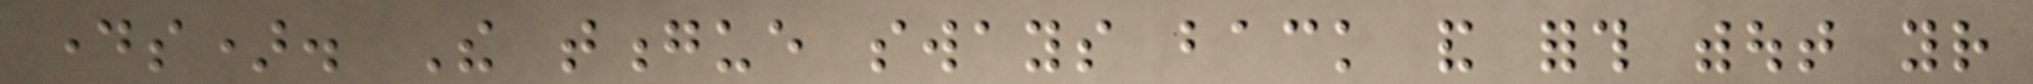days). The tongue sways back and forth without your
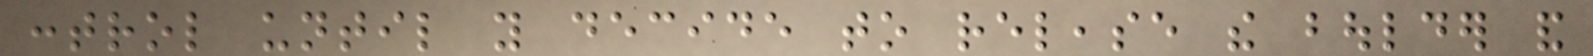control until you decide to release the boulder and
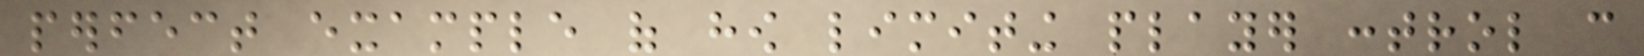perfect example of how limiting player control can
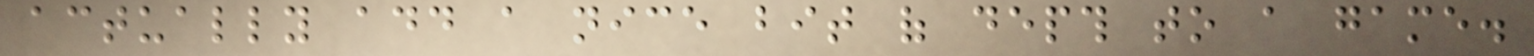actually add a nice bit of depth to a game.
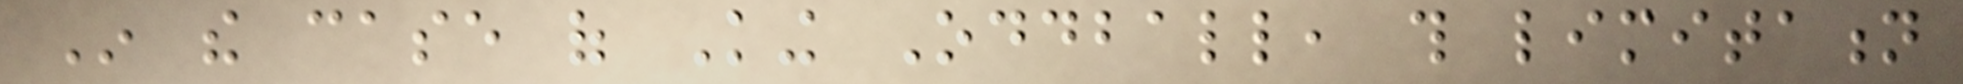In the case of King Oddball, this limitation
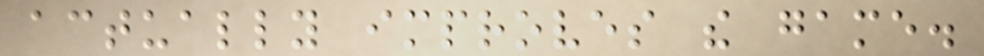actually improves the game.
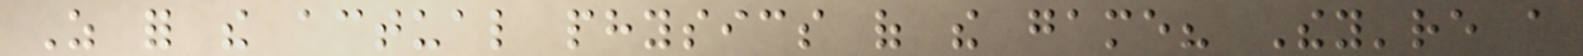As for the actual physics of the game? They're a
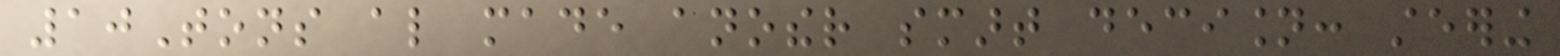10Tons also made another smart decision: steering
